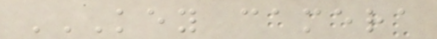KEY CAMERA
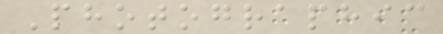Photographic
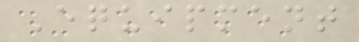Equipment
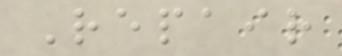Repair
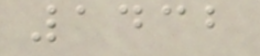1432
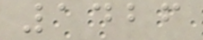1426
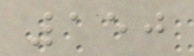150
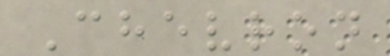Chevron
